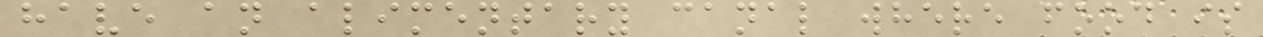have an alimentary canal where food is
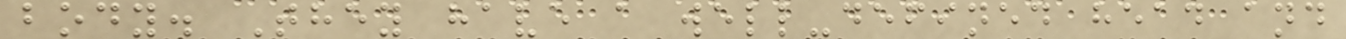body. They have a well-defined head and
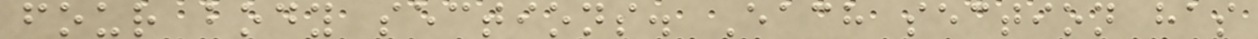four body sections. Each section has
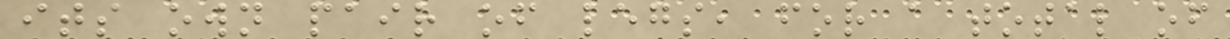its own pair of legs, for a total of
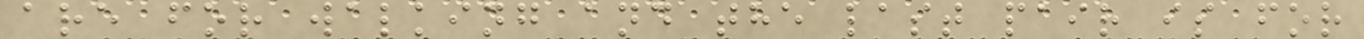are for walking and the last pair is for
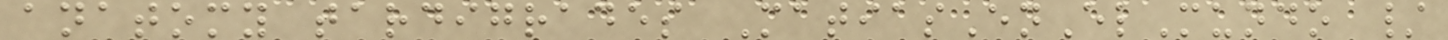anatomy tardigrades MatiasEnElMundo /
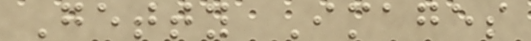Getty Images
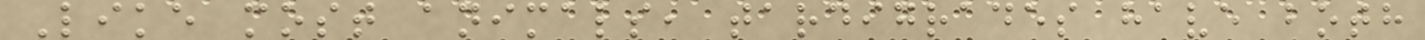Like most animals, tardigrades have both
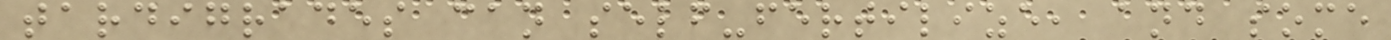tardigrades can self-fertilize, and some
